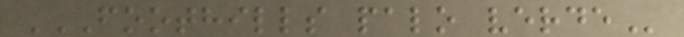FOOTHILLS PALO VERDE
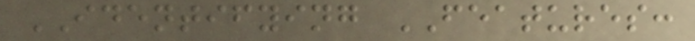IDENTIFYING FEATURES:
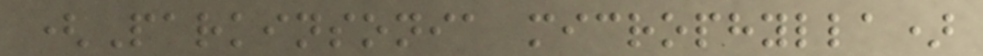(Parkinsonia microphylla)
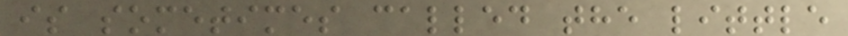is sometimes called the little
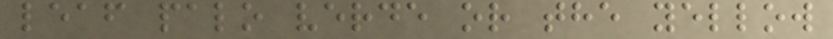leaf palo verde or the yellow
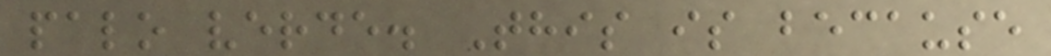palo verde. This is because
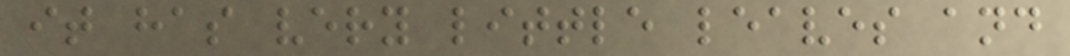it has very little leaves and
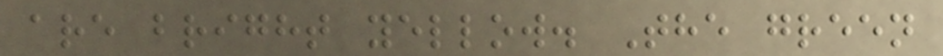are bright yellow. The green
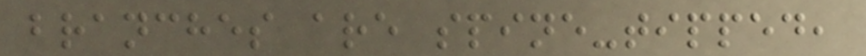branches are spine-tipped,
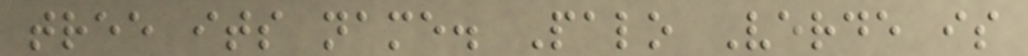tree its name. Palo Verde is
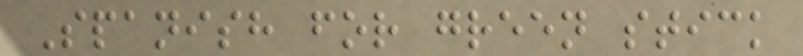Spanish for green stick
